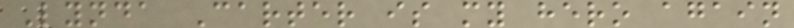Lynda Carter is my hero again
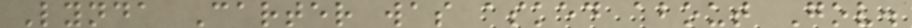Lynda Carter was asked about Gov.
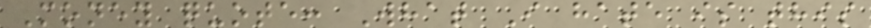Money quote: What I hate is this
